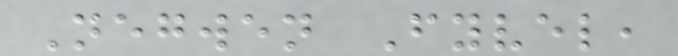Negwen Fyvel,
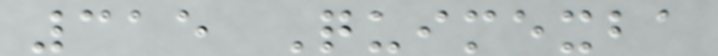315 Quimexba
